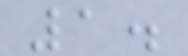1.
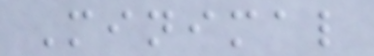Minimal
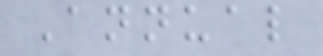Annual
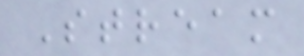Stream
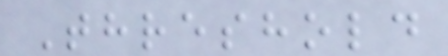Threshold
